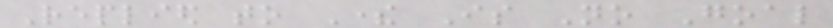Replied to There Is No Goal
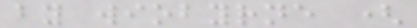by wiobyrne (
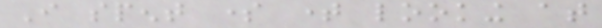I spent some time looking at
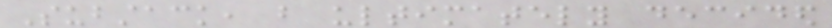Substack, but ultimately decided
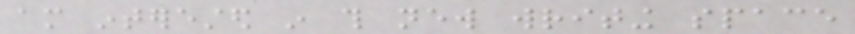am interested in this new writing space
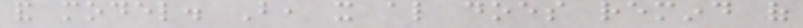and model. But, it also does remind of
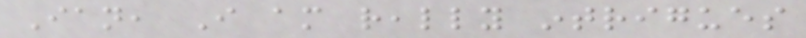Ian, I am really intrigues
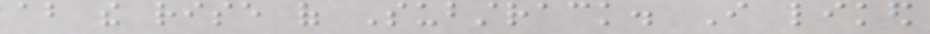about the rise of Substrack. I liked
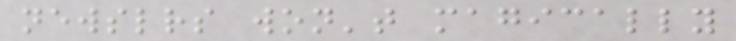newsletters won't magically
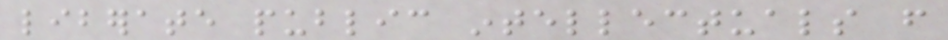liberate public intellectuals from
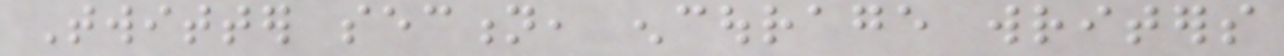Twitter section, encourage writers
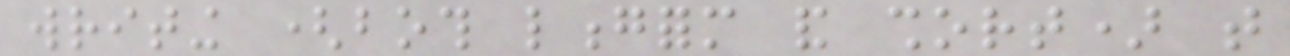writing (both longform and short) that
